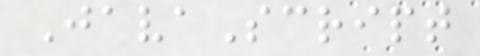JavaScript
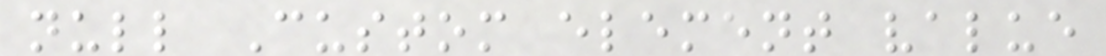null Custom element value
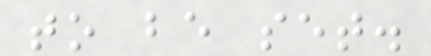to be set.
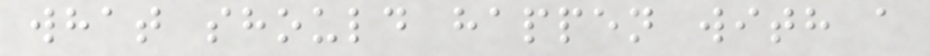what should happen with a
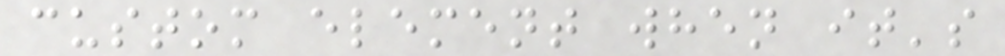custom element when it's
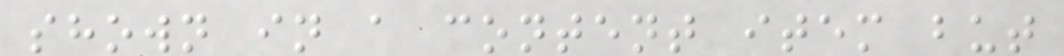shown in a content item but
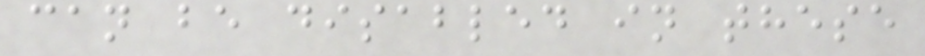can be disabled in these
